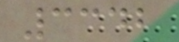3342
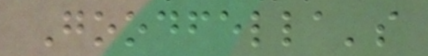Goodfella's
